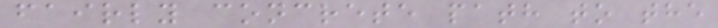fairly concrete path to the
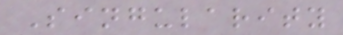Singularity
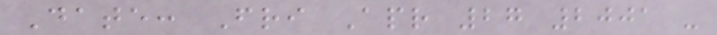Date: Fri Apr 27 2001 -
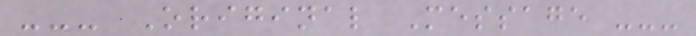--- Original Message ---
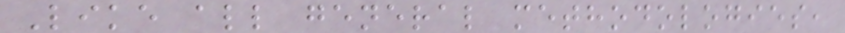Like all general methodologies,
